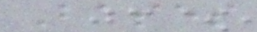Bases
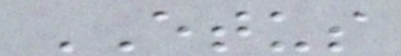ETUS
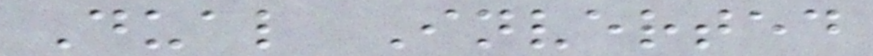Dual Inverted
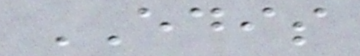EDIS
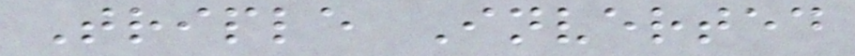Triple Inverted
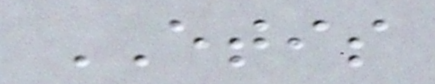ETIS
